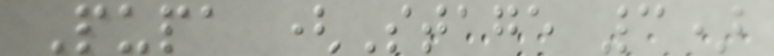Pupa (Stage 3)
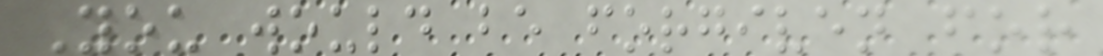You would be forgiven for
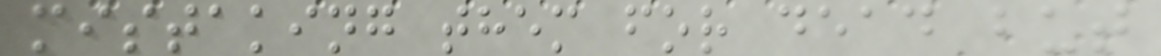mistaking them for dead but
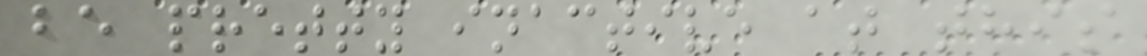be pretty inactive at this
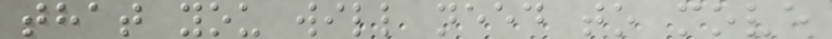that you will need to move
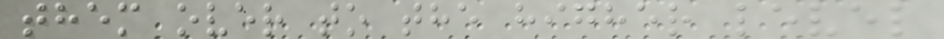them over to the higher level
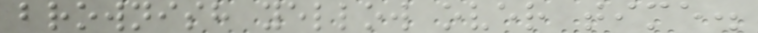brownish yellow over time.
